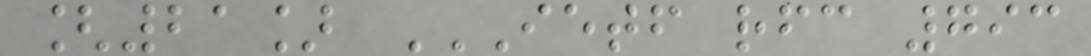[21] IETF RFC 793
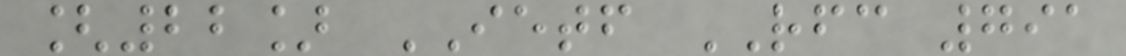[22] IETF RFC 791
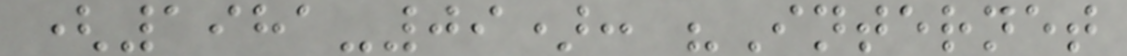(1981-09): "Internet
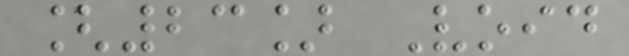[23] Void
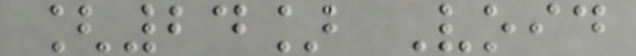[24] Void
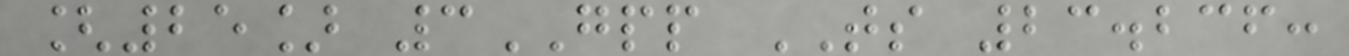[25] 3GPP TS 23.236:
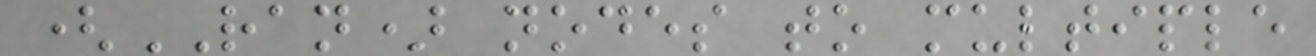(RAN) nodes to multiple
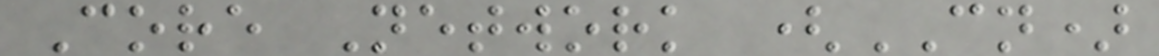Core Network (CN)
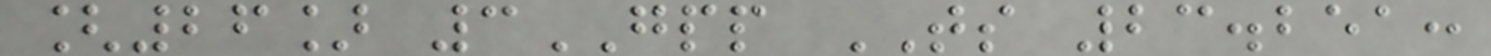[26] 3GPP TS 23.251:
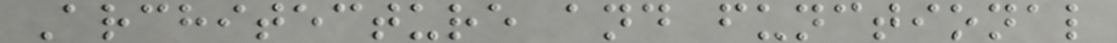Architecture and functional
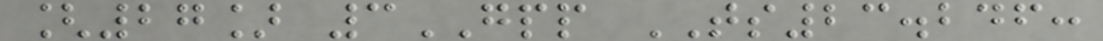[27] 3GPP TS23.246:
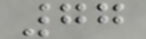77
